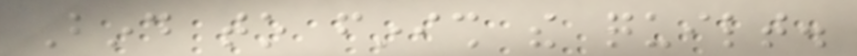Bind to finish the quilt.
